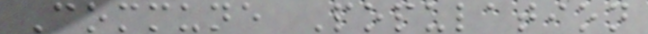Commune Population
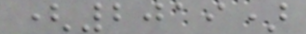(2019)
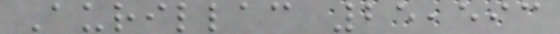Aurillac 25,593
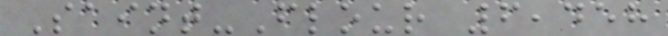Saint-Flour 6,458
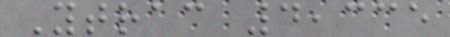Ytrac 4,335
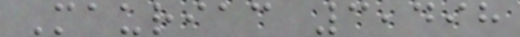Mauriac 3,498
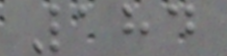184
